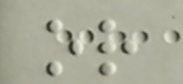or
